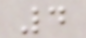4
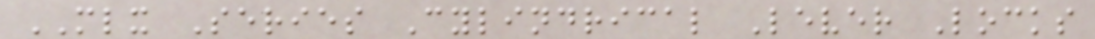MLX Series Cylindrical Lever Locks
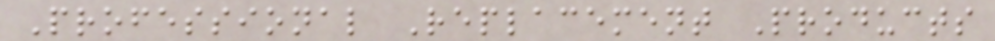Professional Replacement Products
